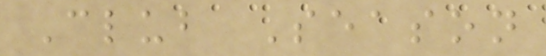Club Season
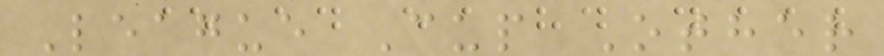League Cup Other
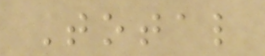Total
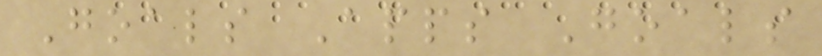Goals Apps Goals
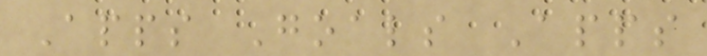Apps Goals Apps
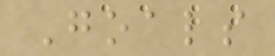Goals
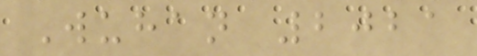Wuhan 2021
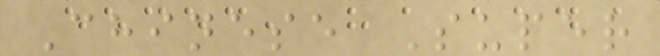Chinese Super
